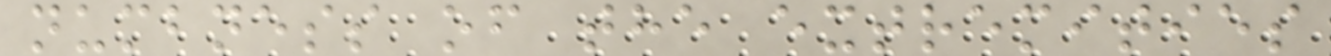numbness of the extremities
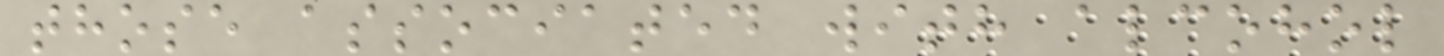those associated with alcohol
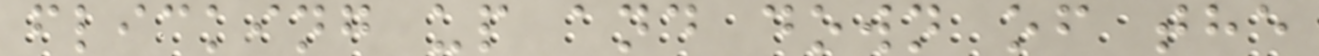flicking up and down of the
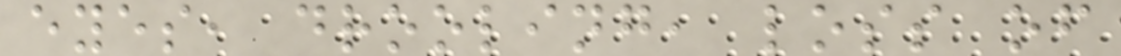eyes, drooling, loss of
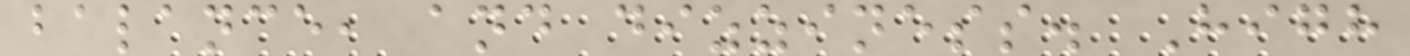balance, and dizziness. High
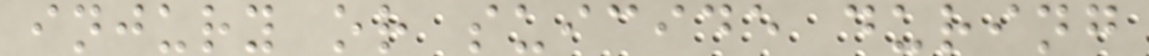injury or suicide during
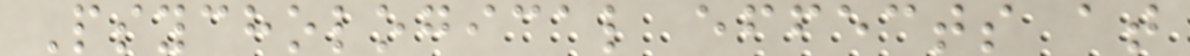Psychological effects at
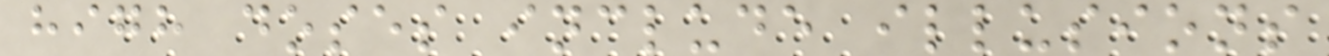high doses include illusions
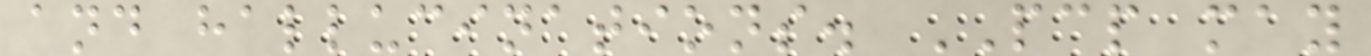and hallucinations. PCP may
